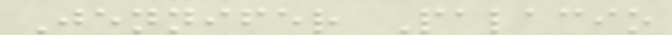Jennifer Palacio
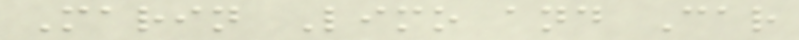Marin Limo and Car
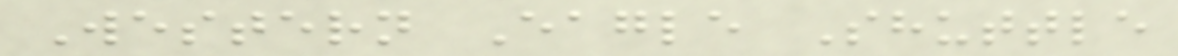Western Eagle Shuttle
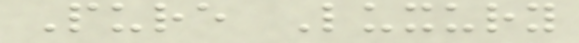Pure Luxury
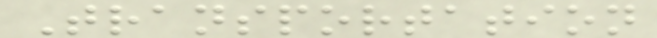Transportation
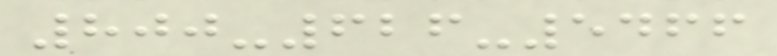800-626-5466
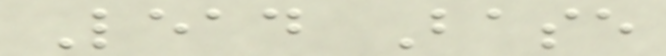Lead Base
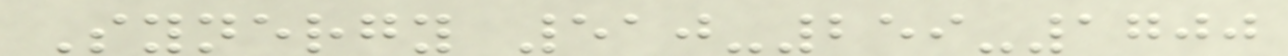Synergy 510-259-1700
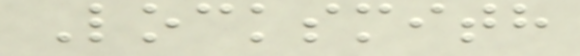Locksmith
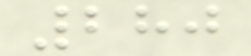280
